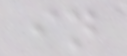in
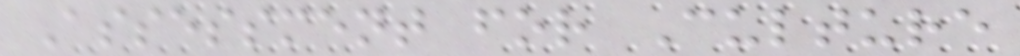Assessment for Culture
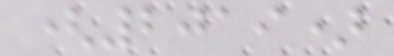(2019)
